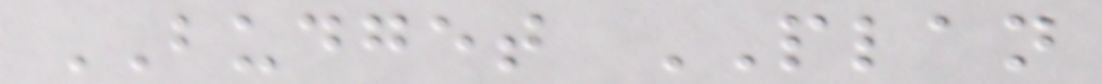BUDGET PLAN
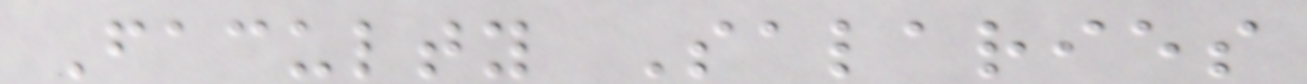Faculty Salaries
